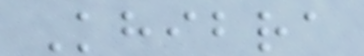Khibra
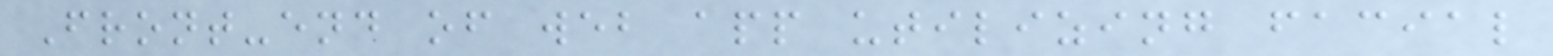Front-end of web app utilizing facial
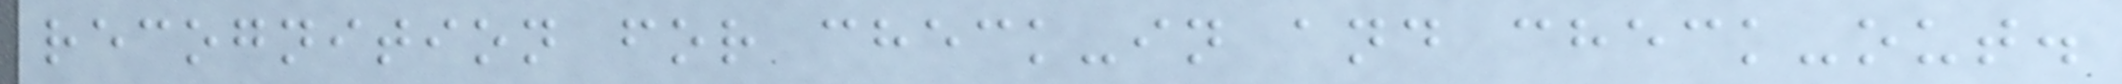recognition for check-in and check-out.
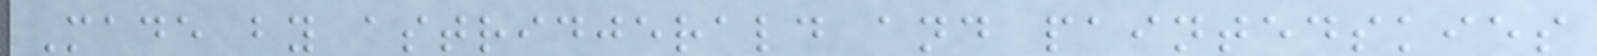Made by astridjerald and paintedskies
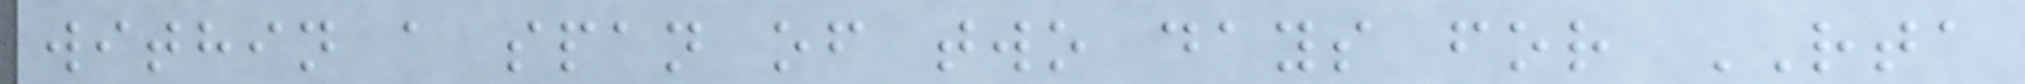within a span of two days for RTA
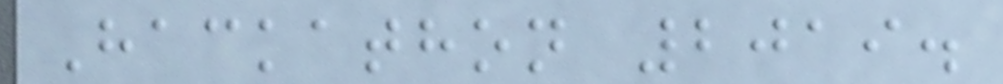Hackathon 2019.
